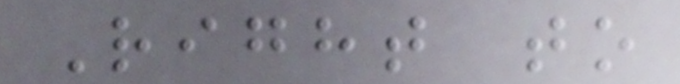Right to
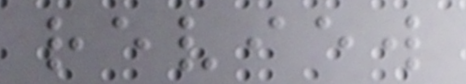review
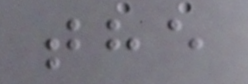the
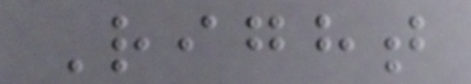Right
